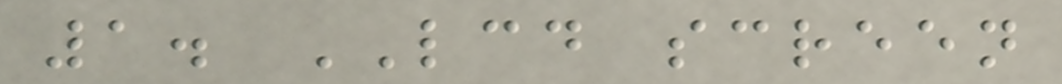1. LCD screen
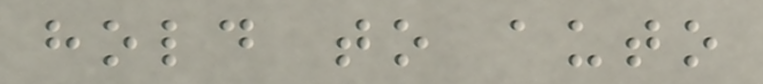hold to auto
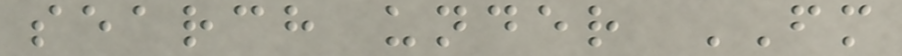search under FM
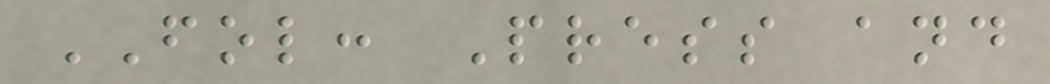FOL: Press and
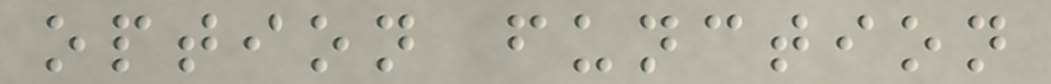option function
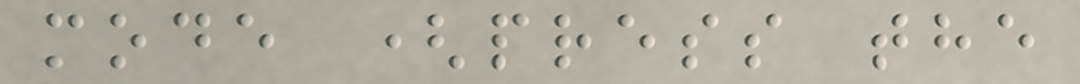mode (press the
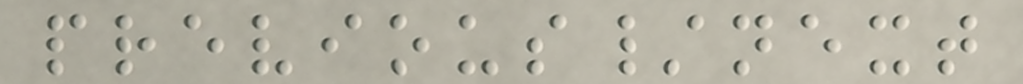previous/next
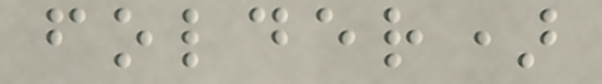folder)
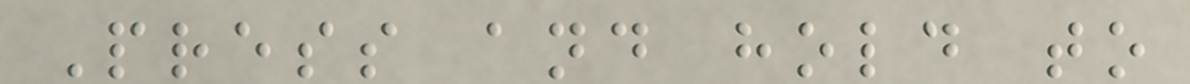Press and hold to
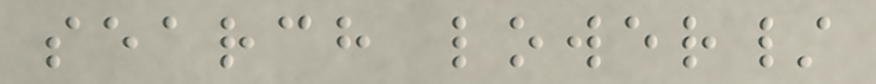search lower/
